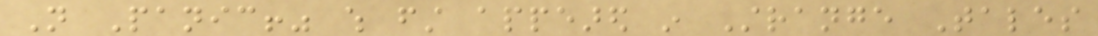Not Panic!" which first appeared in Strange Tales
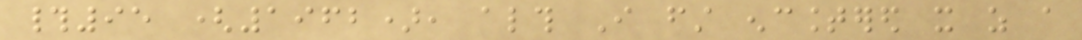#95 (1962), although I first encountered it as a
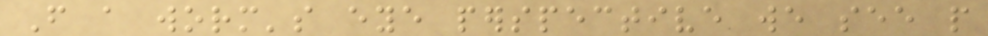From a worm's eye perspective we see people
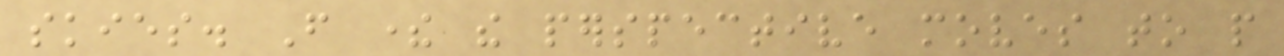skies. From there the perspective moves to people
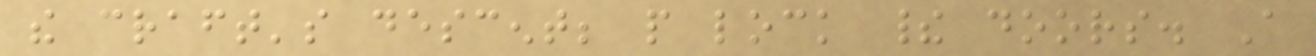the craft's descent; people lock their doors. A
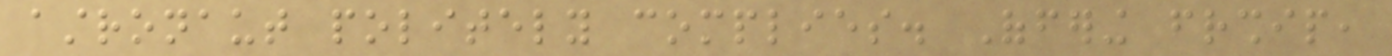astronaut politely complies. Offering friendship,
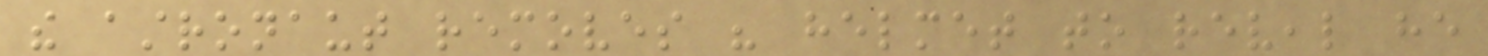the astronaut removes his helmet to reveal he
